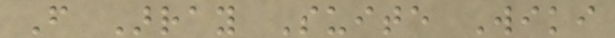From Array Suite Wiki
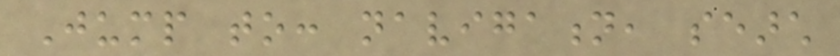Jump to: navigation, search
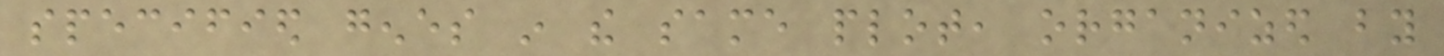specified genes in the same plot, organized by
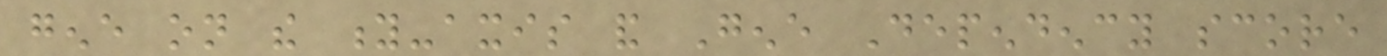gene on the y-axis and Gene Dependency score
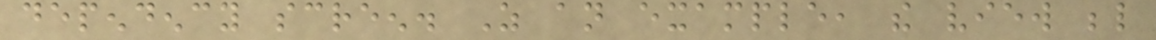dependency screen. As an example, the view below
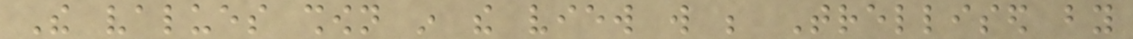The values shown in the view will be Trellised by
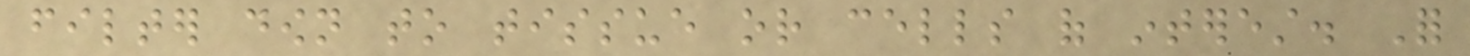filter down to tissue or cells of interest. For
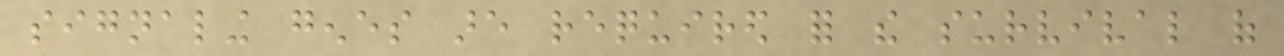signaling genes are required for the survival of
